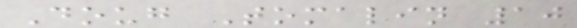Doug Tomalin 10
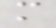m
